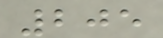205
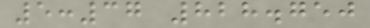5:37 828.750
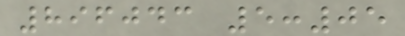896043 5:05
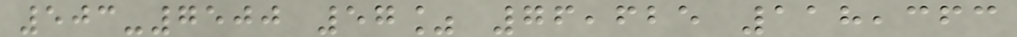503-7500 57% 76,625 118,363
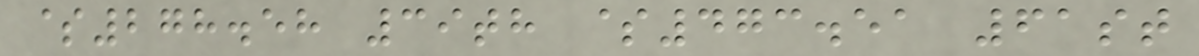$278.58 39th $473.51 61st
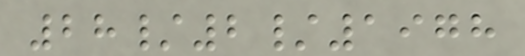28/2/1978
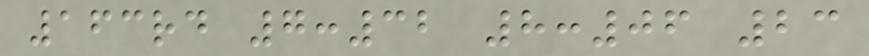163rd 7:32 8:06 23
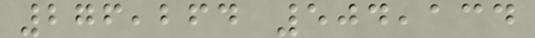276,264 504,134
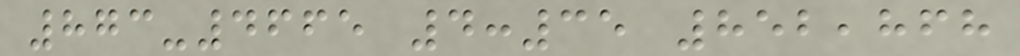873-4665 4:35 852,868
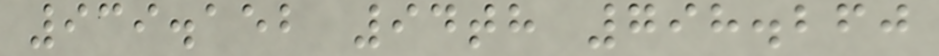939.152 94th 798.260
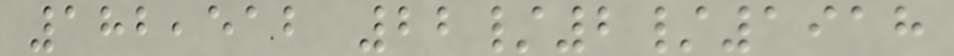182,512 22/2/1918
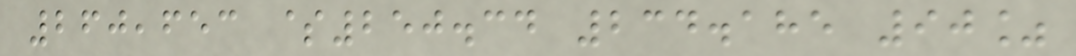260,653 $250.34 234.185 90%
